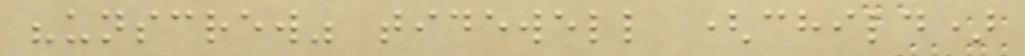"unscrew" tidewell (child)
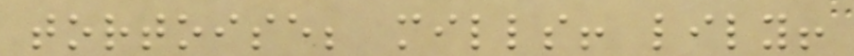tortoise; mills! lily!
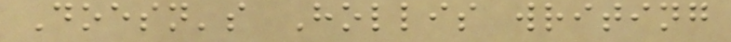Doesn's Hollis writing
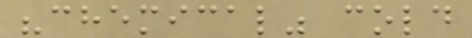"chemical" cold
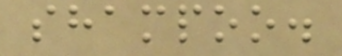shampoo.
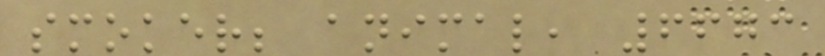smoker; animal, 6673
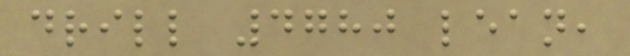drill 4780 lean,
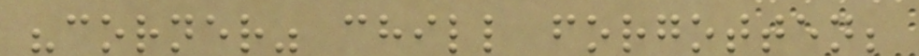"corner" chill forgotten;
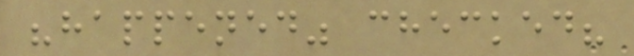"happened" checked?
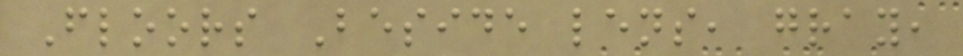Floors Beside lens, gray,
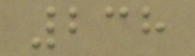238
